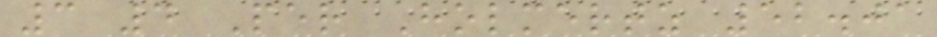3 4 Per Holmertz 52.01
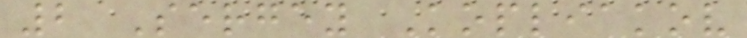2 Sergey Kopliakov
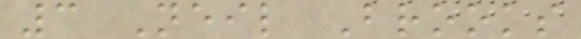3 Neil Brooks
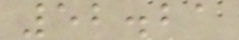52.21
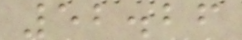52.26
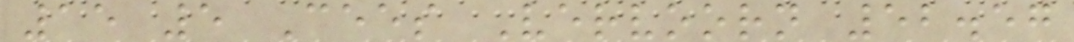15 5 Cees Vervoorn 52.57
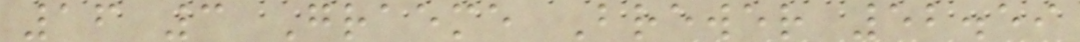16 3 Graeme Brewer 52.59
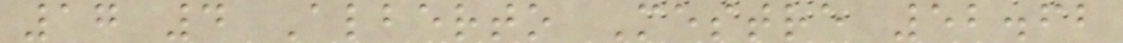17 4 Alberto Mestre 52.62
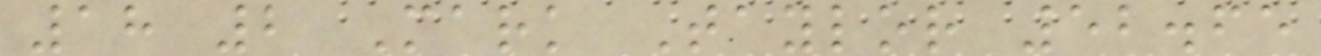18 2 Mark Taylor 52.65
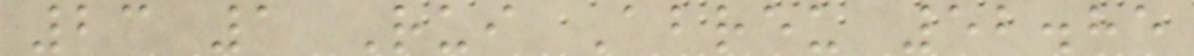23 1 Rui Abreu 52.85
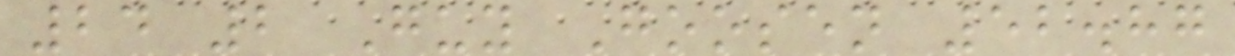24 2 Guy Goosen 52.87
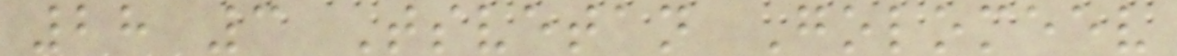28 3 Tsvetan Golomeev
